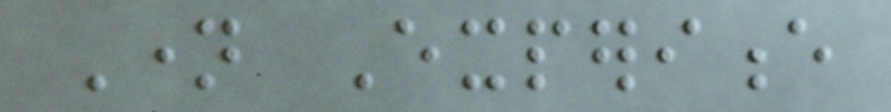Name Experience
